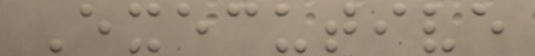Executive
